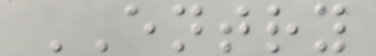ENTRY
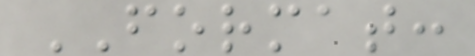FORMAT:
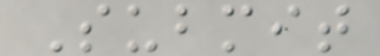Submit
